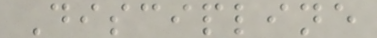Discipline
